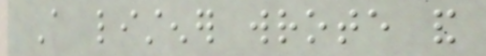A listener wrote and
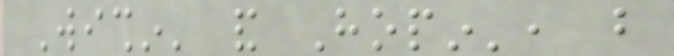Wishin' and Hopin', but
